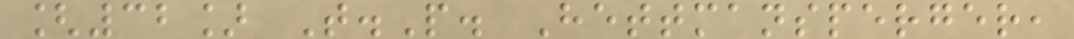[32] T.P. Hettmansperger,
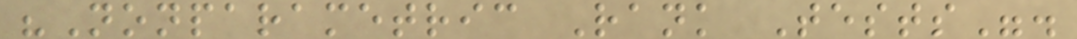"Nonparametric Rank Tests".
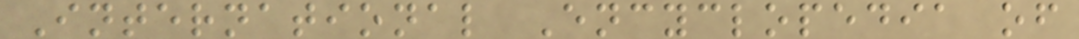International Encyclopedia of
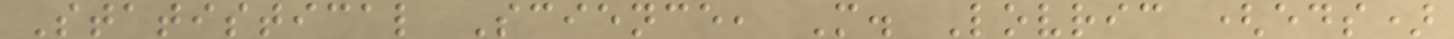Statistical Science, M. Lovric (eds)
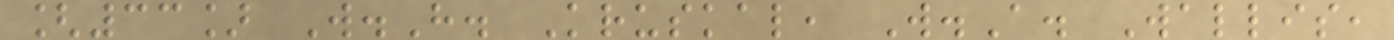[33] W.H. Kruskal, W.A. Wallis,
